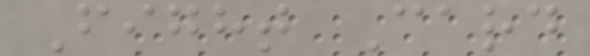Fight Card
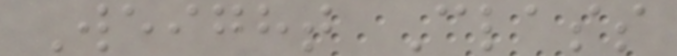Weight Class
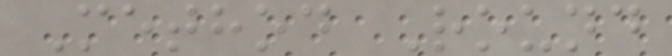Method Round
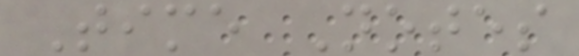Time Notes
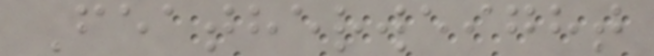Featherweight
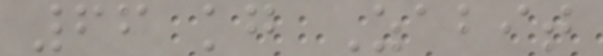66 kg Zabit
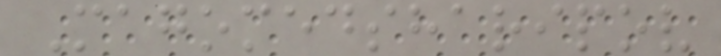Magomedsharipov
